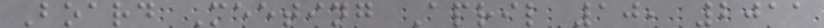Board Meeting April 10, 2011
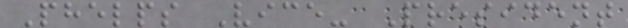Phelps Vice- President
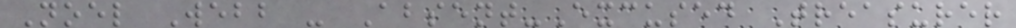Noel Webb - Absent-Excused Treasurer
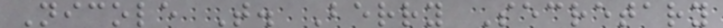Nicole T. Berry Secretary
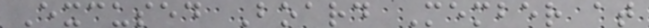Excused Board Member at
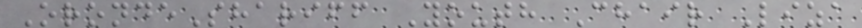OrondeShariff Youth Chair Liza
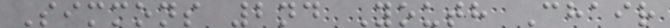Simmons 2nd Youth Chair
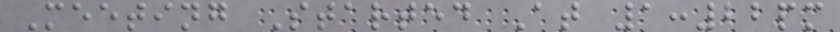Meeting Started At 1:22pm
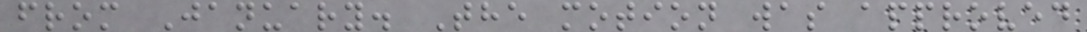from January. The motion was approved
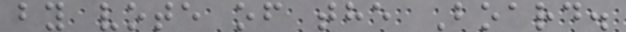by vote of the Board.
